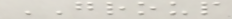GROUP
